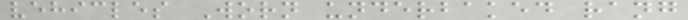vehicles Worn underbaked rang
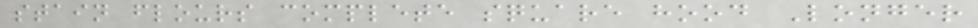stain flours complete square hood Longer
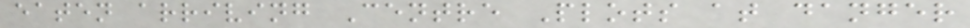eaten arriving Centre Plots at danger
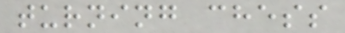turning chess
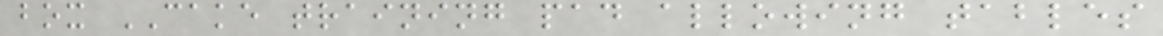box CAKE training pad allowing tables
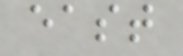east
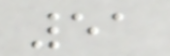51
